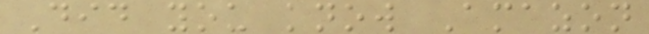Did you know Amazon
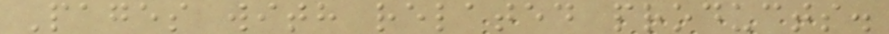Pages with related products.
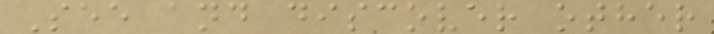See and discover other
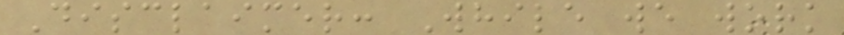Disclaimer: While we work
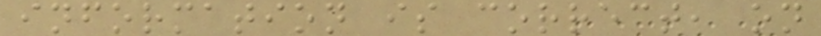information is correct, on
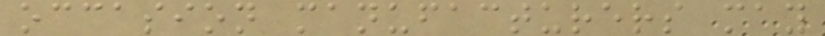occasion manufacturers may
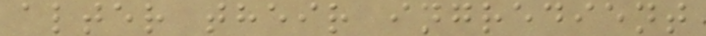alter their ingredient
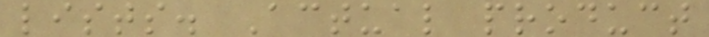lists. Actual product
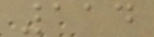114
